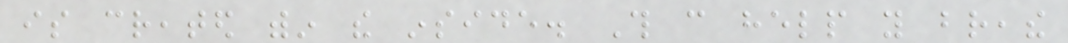is created within the inside. This can help you breathe
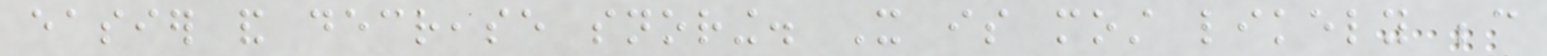easier and decrease snoring. It is most likely because
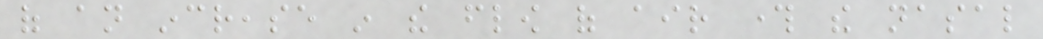of an increase in the flow of air through the nasal
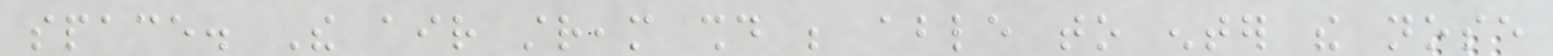space. The air stream should be able to enter the nose
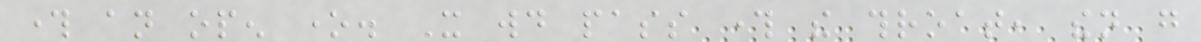through an open one. It would pass through the throat, then go
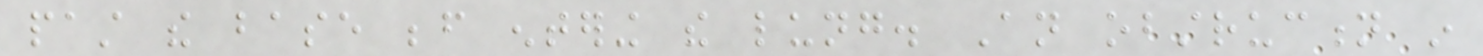past the base before entering the lung. An obstruction in
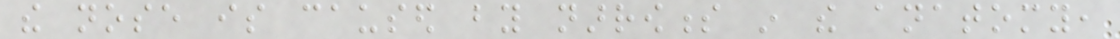the nose is caused by narrowness in the anatomy,
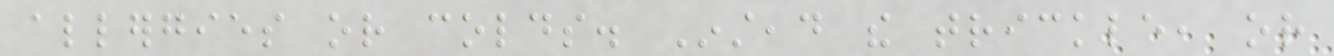allergies or colds. Instead the trickle, or
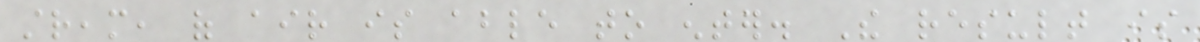stream, of air is able to enter. The result is
